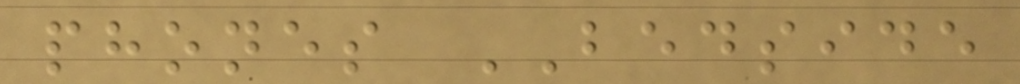phones BEDSIDE
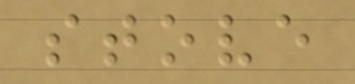stove
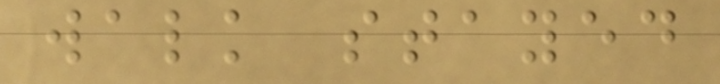walk stayed
